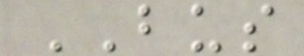BUS
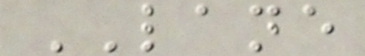LANE
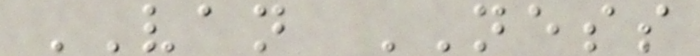VAN NESS
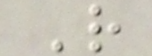R
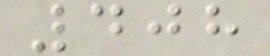408
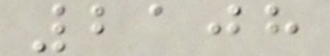2108
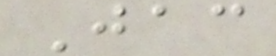Jac
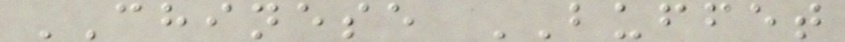CHINESE BUFFET
